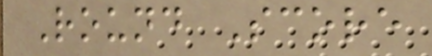Round Score
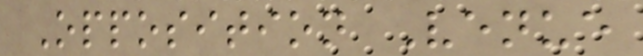Opposition Venue
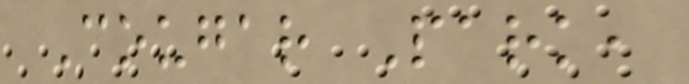Cougar Park,
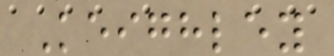Keighley
